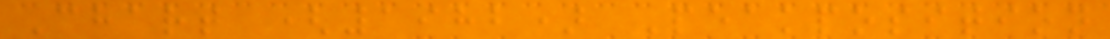Chart (1982) Peakposition
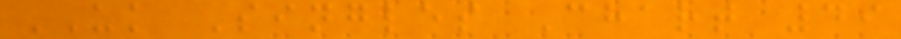UK Singles Chart 49
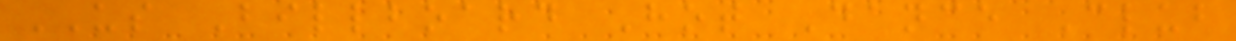US Billboard Hot Dance Club
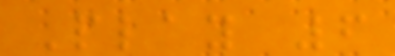Play 6
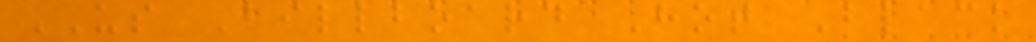US Billboard Hot Black
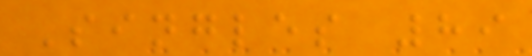Singles 89
